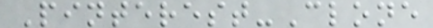Pinterest-Clone
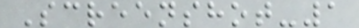Screenshot-1
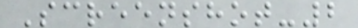Screenshot-2
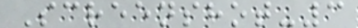Screenshot-3
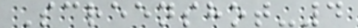Screenshot-4
